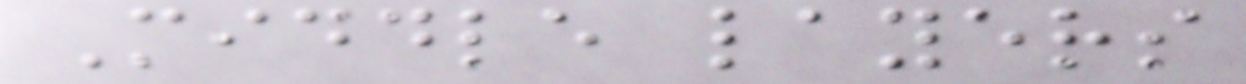Middle layers
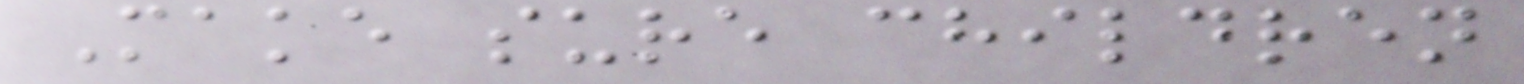Make sure children
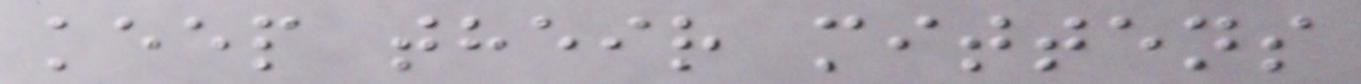keep their mittens
